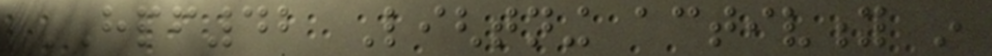HPF42 Lightning activity in
